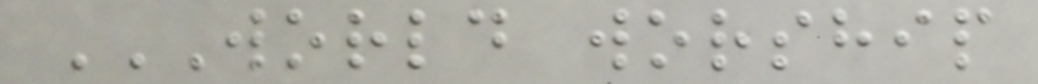WORLD WORSHIP
